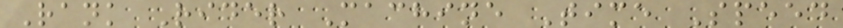Rank Rider Machine Time Speed
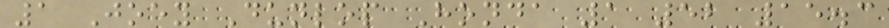1 Joey Dunlop Honda 1 52 15.3
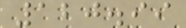120.99
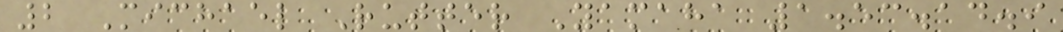2 Michael Rutter Yamaha 1.53.14.9
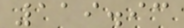119.93
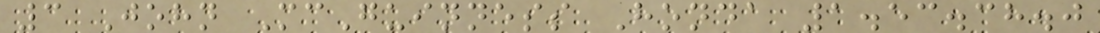3 John McGuinness Honda 1.53.38.0
